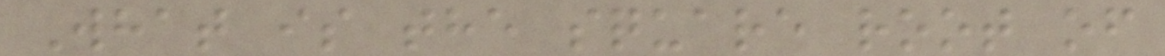What is the square root of
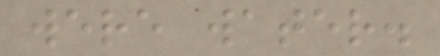were water.
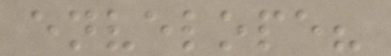envelope?
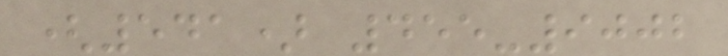(541) 455-9002
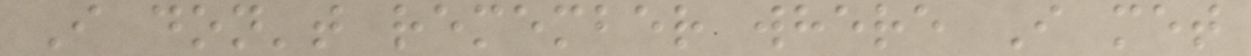I don't remember where I met
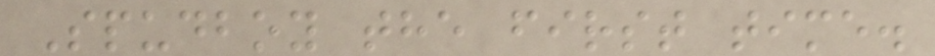Spudboy the first time.
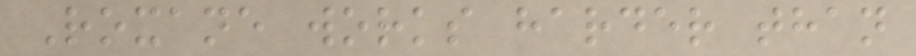Roxane works harder than
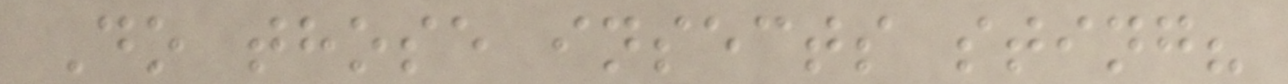Do those insects sting?
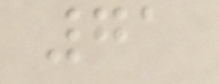71
